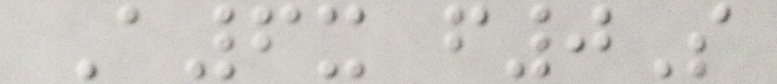A6x f0S
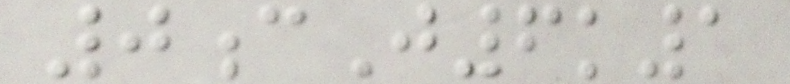0cJ6k1
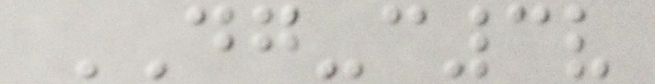DG-c3v
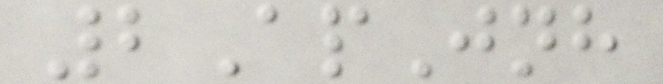2ApJnh
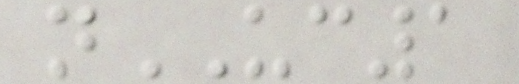nUC1
